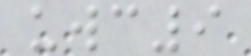uwc9
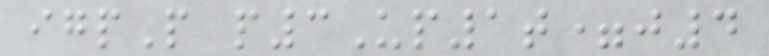igpP p3Up1t=j4
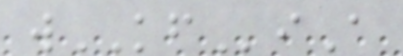wKFiA
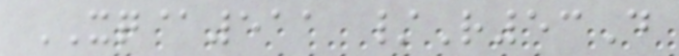XQ@511 /R53D
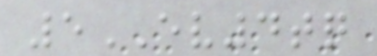5EV4tq
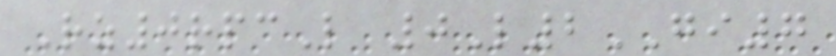Rz0rpcL 0L2GI7
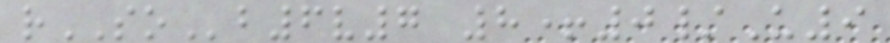rSOb6v7 8+0/U9
